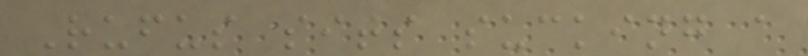Rufus sits sucking a
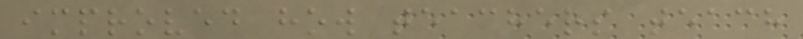improved how teachers teach
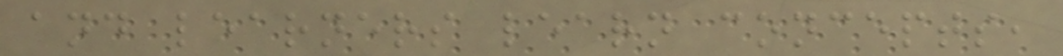and learners learn concepts,
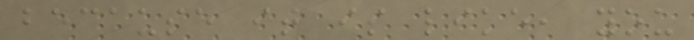because it is like, you
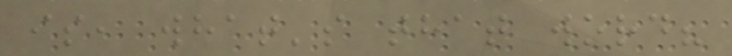is, what's that word?
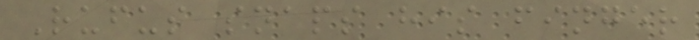Rufus snaps his finger
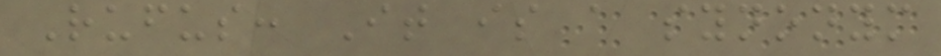Rufus: It is a synonym
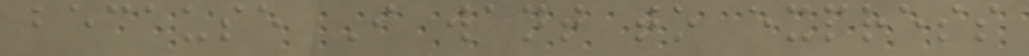because I want to express
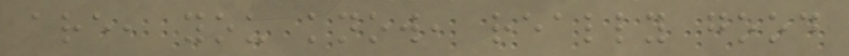are, you know, really good
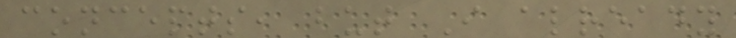concepts, but I already
